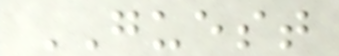GUEST
